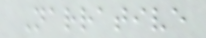Narrative
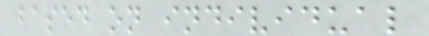based on individual
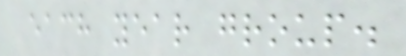each year group.
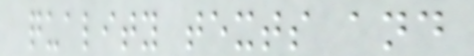quality texts and
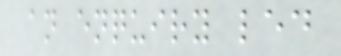an enquiry led
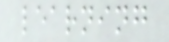learning
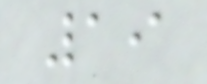19
